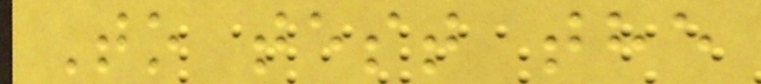To test the
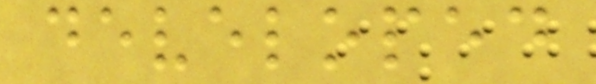developed
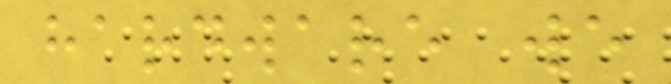hardware we
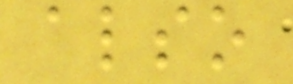also
